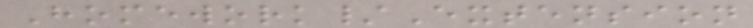Homework/Extension
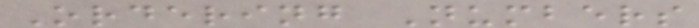Ordering Numbers
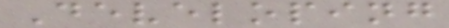Developing
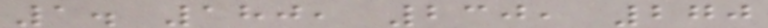1. 180, 230, 270
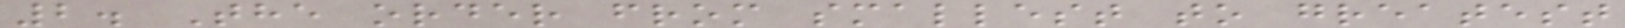2. The order from smallest to greatest
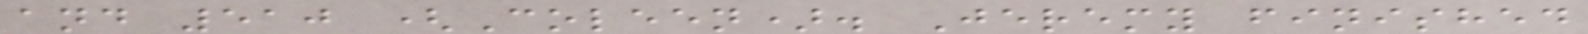and 510 (Coleen). Jeremy finished
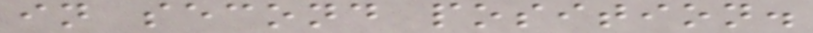in second position.
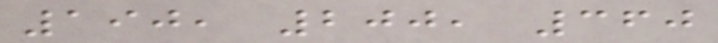190, 200, 360
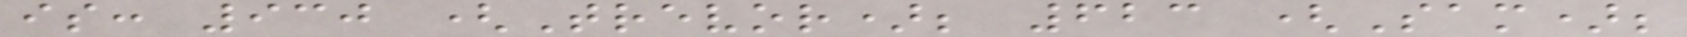is: 930 (Trevor); 623 (Sam);
